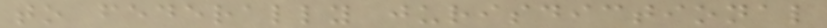to federally jurisdictional
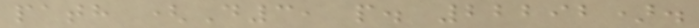path (D3, p. 22292).
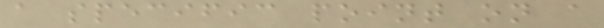a specific point on a
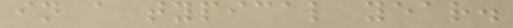in a typical year.
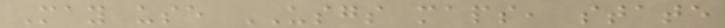May use USGS maps, state
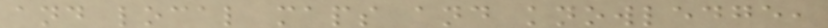and local maps and knowledge,
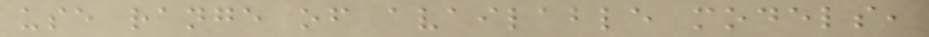use range of available models,
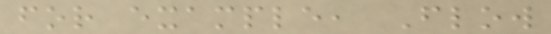for example, Flow
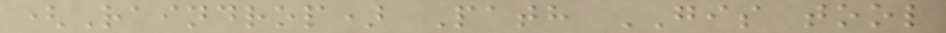(Raindrop) Path GIS tool
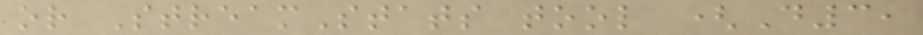or StreamStats tool (D3,
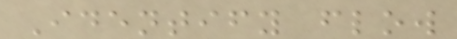Identify flow
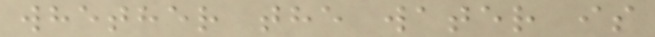whether the water is
